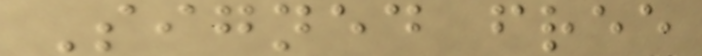Signed free
